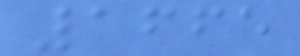1665
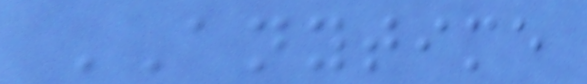ANYTIME
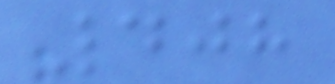408
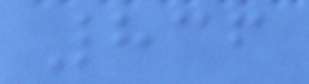836
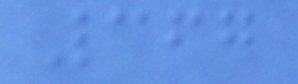367
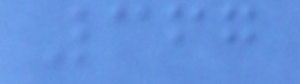367
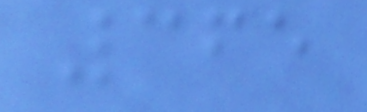365
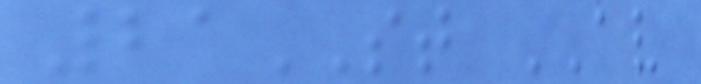21ST AV
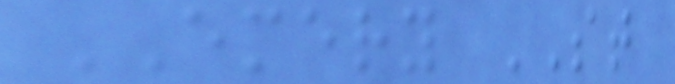EMERY ST
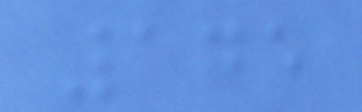145
